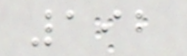192
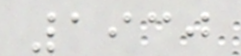1930
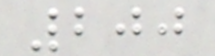200
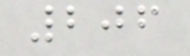206
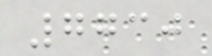7730
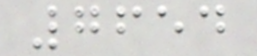7654
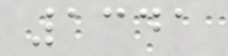1341
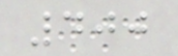400
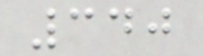340
